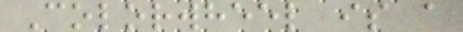Colorwheel is a
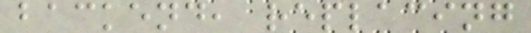backend, replacing
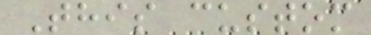This custom
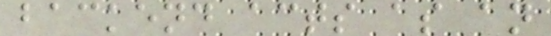backend acts as an
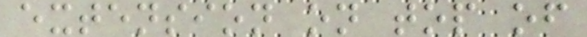extension on top of
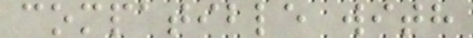compatible with
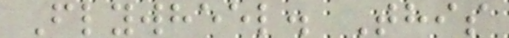Flywheel. This
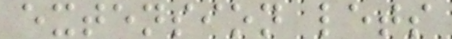extension lets
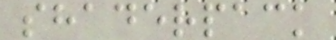shaderpack
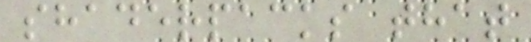shaderpacks that
